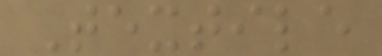Textile
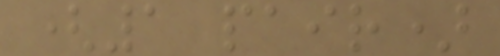(1 pair)
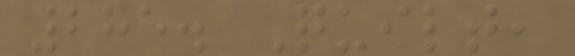285. Quilt,
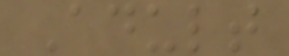Adult
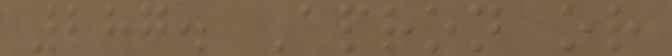287. Apron or
